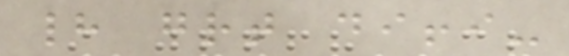had great diffi-
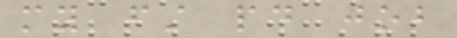my first paid job
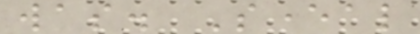was. Several
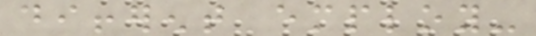different employ-
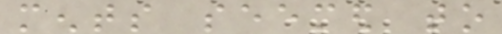ments seemed to
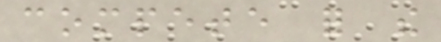compete for the
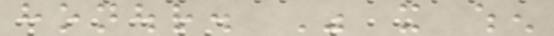honour. Was it when
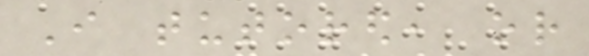I tutored, or
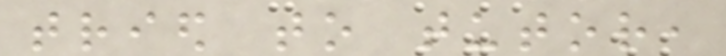tried to tutor,
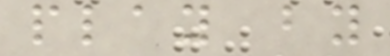play by
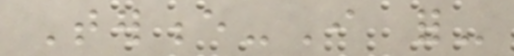Terence-I for-
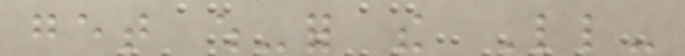get which-for the Little-
